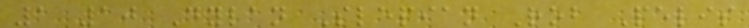1 10 Dylan Slepian Rob Pelis
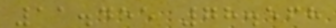11.455 78.568
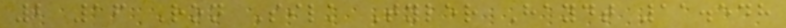2 16 Ron Silk Tyler Haydt 11.548
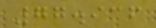77.936
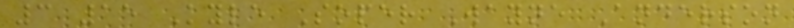3 15 Kyle Soper Wayne Anderson
